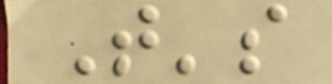That's
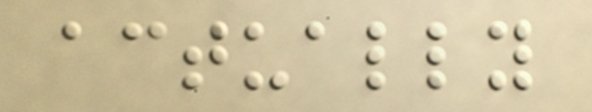actually
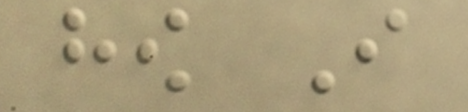how I
